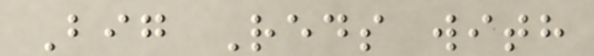Big Reds with
